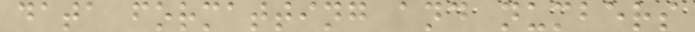data formatting and numbers
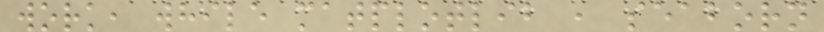work, while matplotlib , seaborn
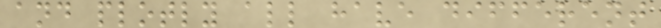and plotly all have different
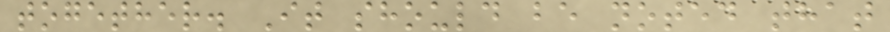together. It should be noted that
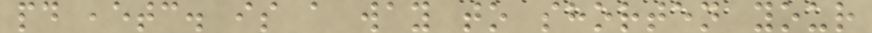pd ,etc. is a way to shorten your
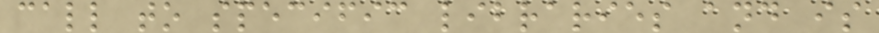call to specific libraries and is
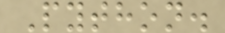Python.
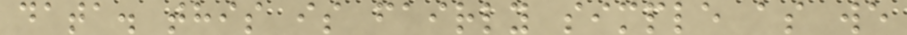data. this is fairly simple as we
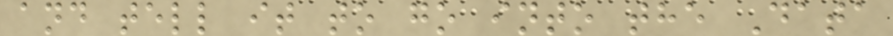and tell it to go into the Data
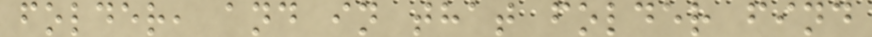folder, and in that folder find
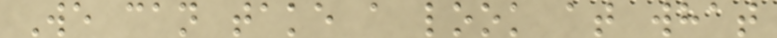We can take a look at what
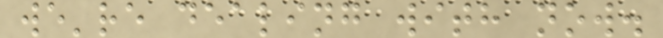we're dealing with now.
